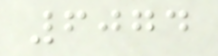6074
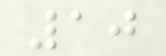10
